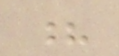?
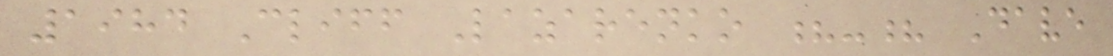1984 Cliff Lazarenko ?-? Dave
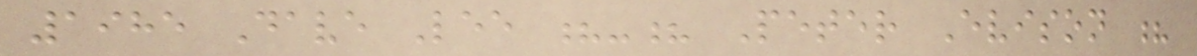1985 Dave Lee ?-? Peter Evison ?
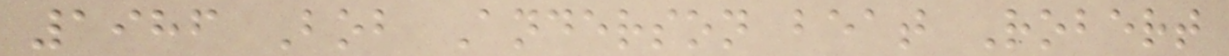1986 Bob Anderson beat Robert
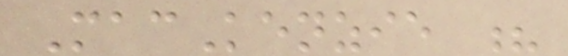MacKenzie ?
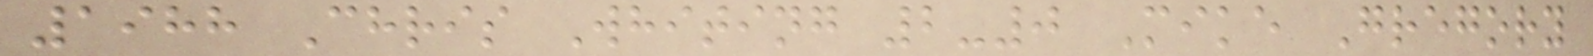1988 Chris Whiting 2-0 Mike Gregory
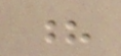?
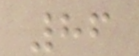86
